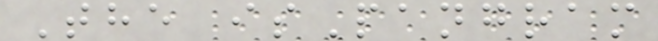The isPangram
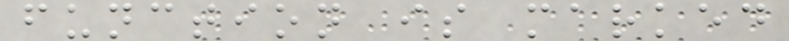function is marked
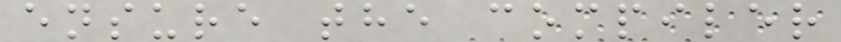ensure the compiler
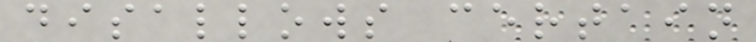disallows certain
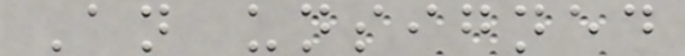An unsigned
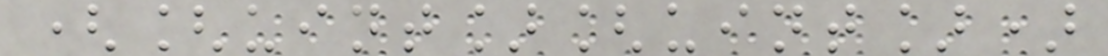([uint][uint])
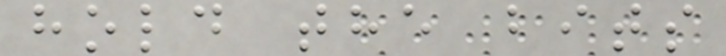hold the bits
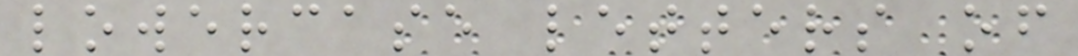lowercase letters of
